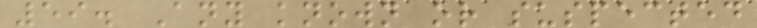59. Any known or suspected
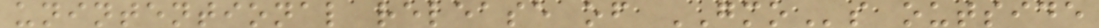unintentional release of GMOs outside
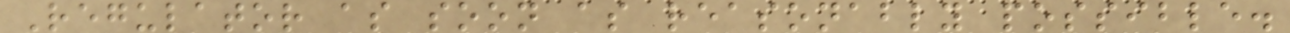Regulator as soon as reasonably possible.
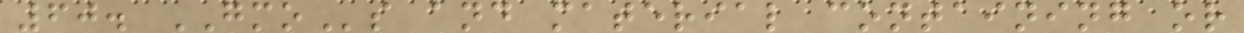60. GMOs and material containing or
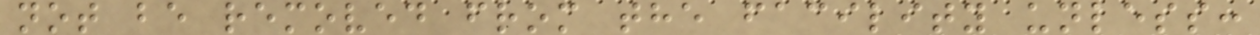not be removed from the facility unless:
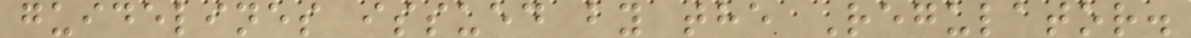guidelines issued by the Regulator.
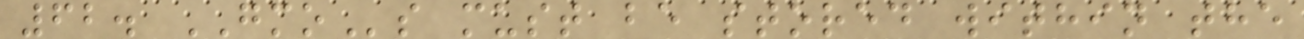62. GMOs must be stored within the
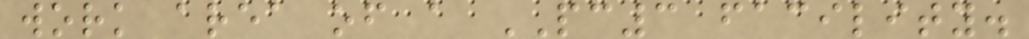work area of a PC3 facility.
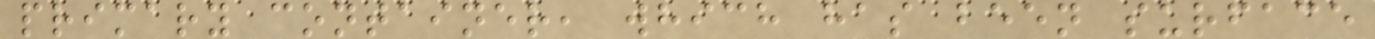primary container, which has been surface
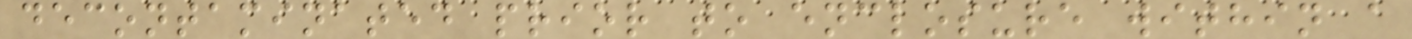decontaminated prior to enclosure within a
